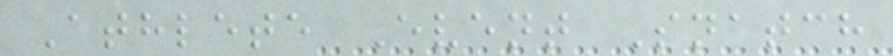Athlete Event Snatch
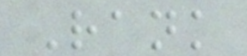Rank
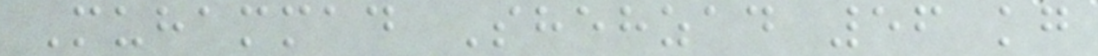Muhammad Shehzad 56 kg
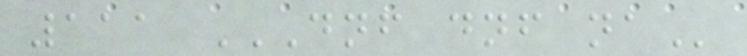111 DNF DNF NA
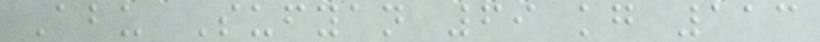Abu Sufyan 69 kg 113
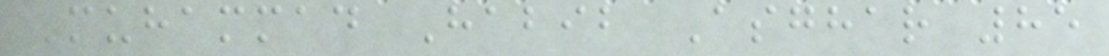Muhammad Habib Asghar 85
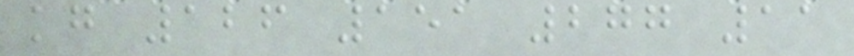kg 126 151 277 11
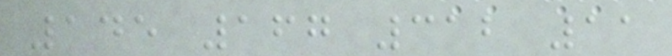145 167 312 11
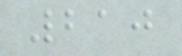210
